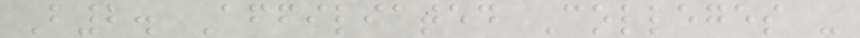B2. Affiliated Colleges -
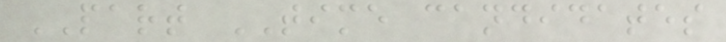PART TIME candidates
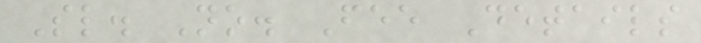Sl. No. Fee Details
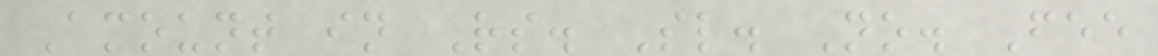Amount in Rs. Sl. No. Fee
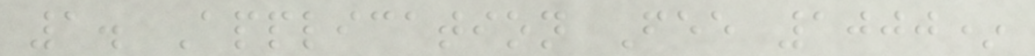1. Application Fee 1000*
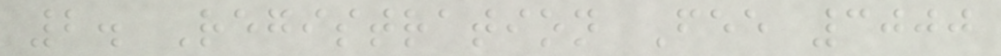2. Registration Fee 3000
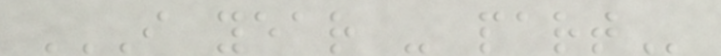I YEAR - PART
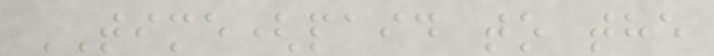TIME(paid to the
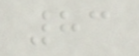83
